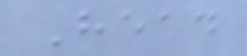Head
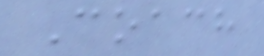Coach
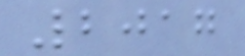2017
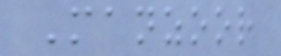Manzoor
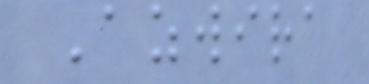Azwira
